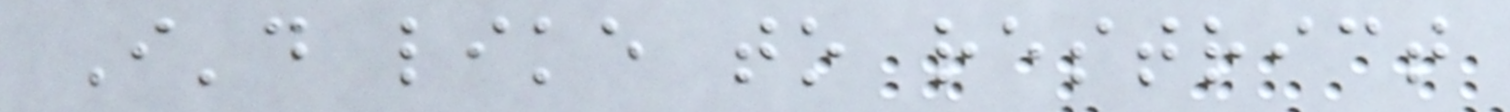I'd like to restrict
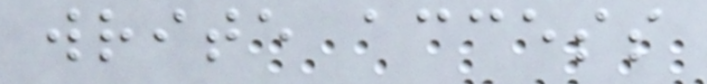write access
